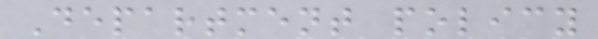Department policy
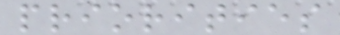priorities
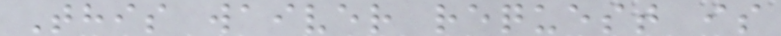This waiver request is
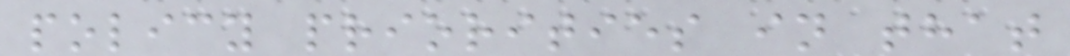policy priorities in that
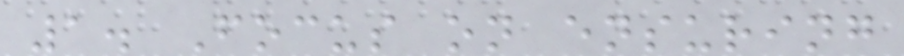1. Focus on ensuring
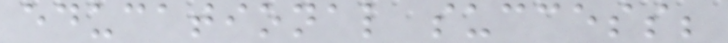educational success;
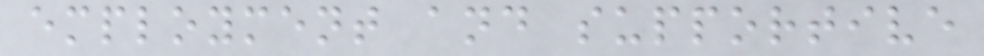employment and supportive
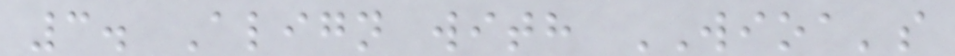3. Align with WIOA's
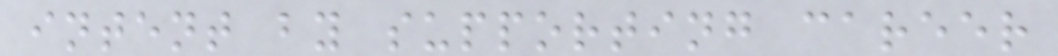intent by supporting career
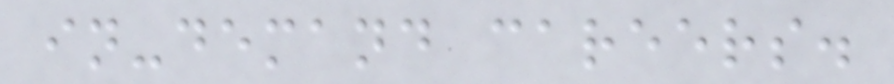in-demand careers.
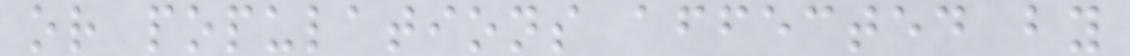or populations affected by
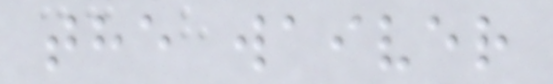the waiver
